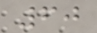60
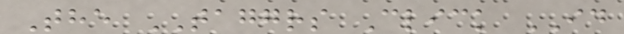The TAGGRS Click ID
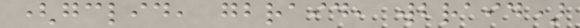(gclid, gbraid, wbraid)
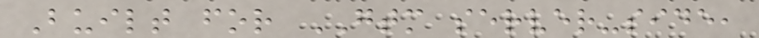Built for GTM server-side,
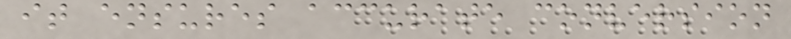it ensures accurate conversion
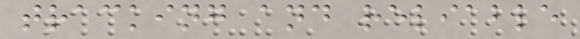tracking and reliable
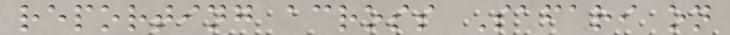reporting across Safari on
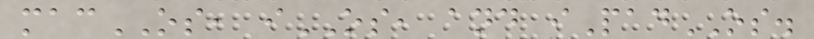macOS, iOS, and iPadOS.
